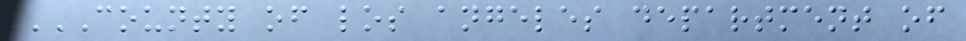COUNTY OF LOS ANGELES DEPARTMENT OF
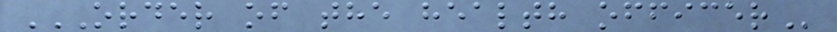ORDER OF THE HEALTH OFFICER
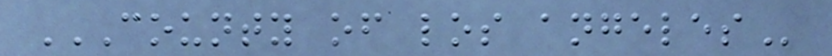COUNTY OF LOS ANGELES
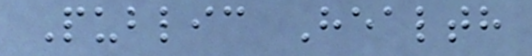Public Health
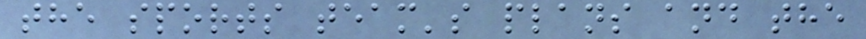the sports team's plans and the
